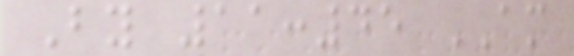By 11:45 AM
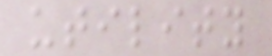utility
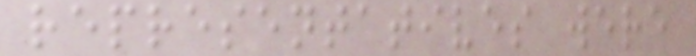representatives were
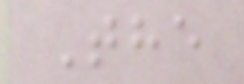The
